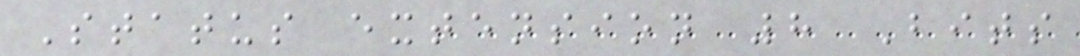Status extension 8 Bits
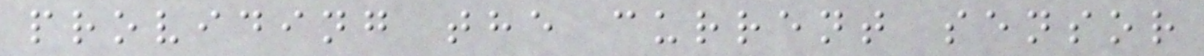providing the current sensor
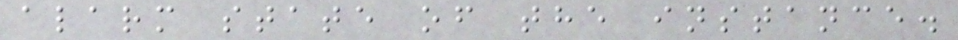alarm state of the instance.
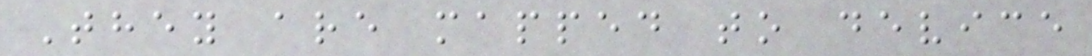They are mapped to device
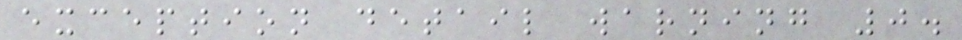exception detail warning 0.
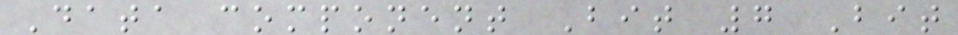Data component Bit 7 Bit
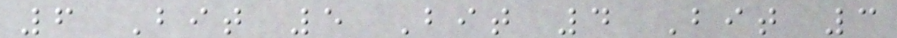6 Bit 5 Bit 4 Bit 3
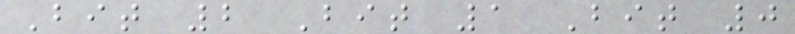Bit 2 Bit 1 Bit 0
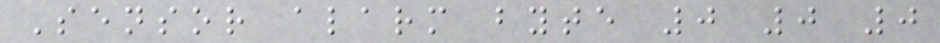Sensor alarm byte 0 0 0
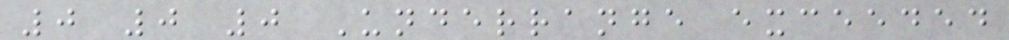0 0 0 Underrange exceeded
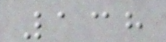138
